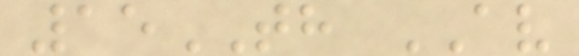15TH AV
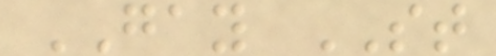GAY ST
